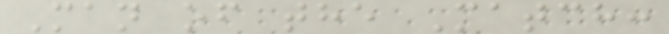Man of the Match:
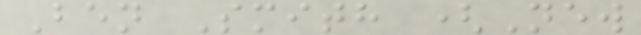Ben Smith (New
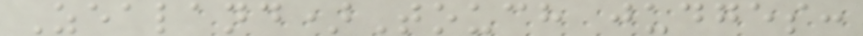Zealand)Touch judges:
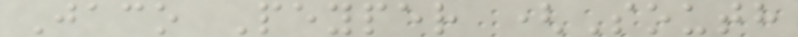Jaco Peyper (South
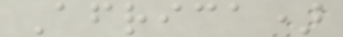Africa)
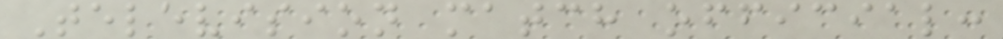Television match official:
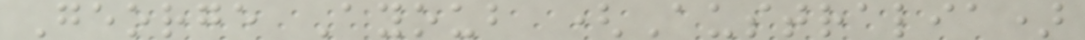George Ayoub (Australia)
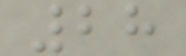28
